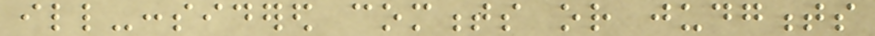ill-considered comments or judgments
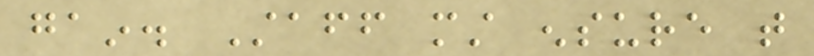gain. Staff must ensure that
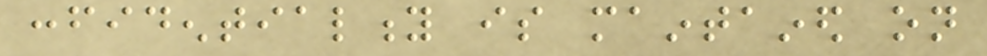confidentiality is maintained on
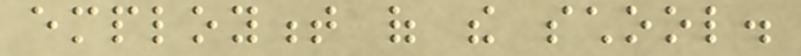employment of the school.
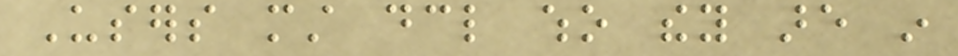Users must declare who they are in
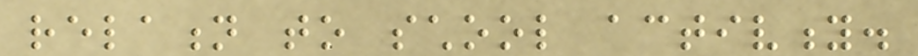relation to school activity.
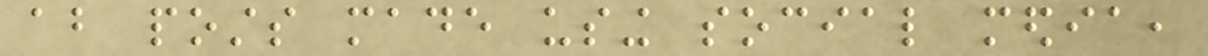about posts made using social media,
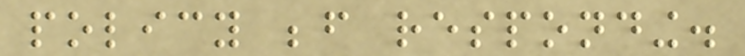policy before responding.
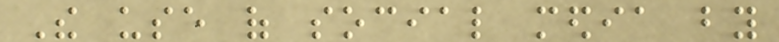The use of social media by
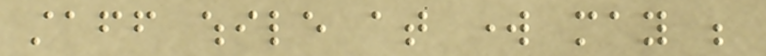staff while at work may be
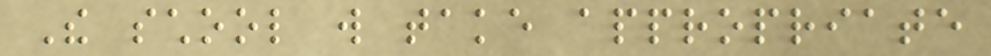The school will take appropriate
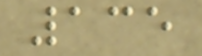135
